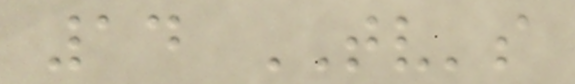14 TV's
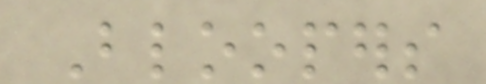Bloopers
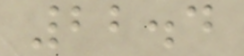22.4
